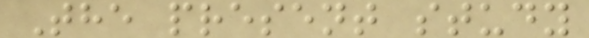The present study
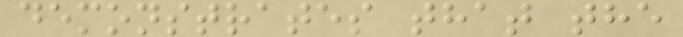demonstrates that the
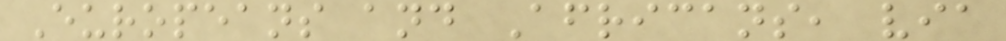Europeans and Africans, via
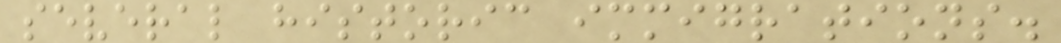several historic immigrations.
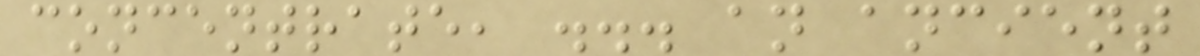concentrate, ... an ancient
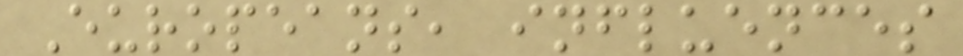Europeans, influences
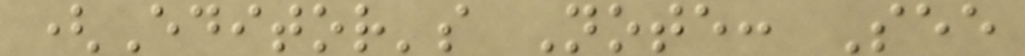(Editor's Note: See
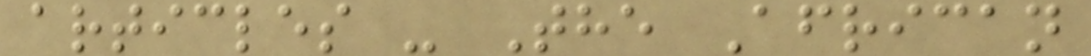articles - The African
